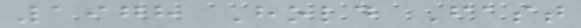1978 Hold Fast
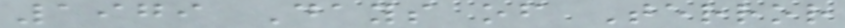1979 Days of Terror
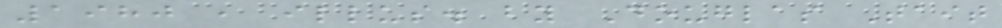1980 , illus. by Douglas Tait
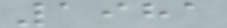1981
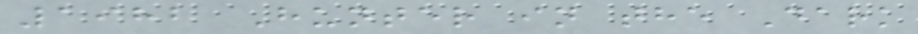1982 Hunter in the Dark
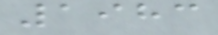1983
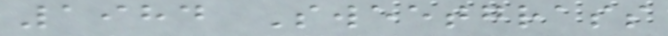1984 Sweetgrass
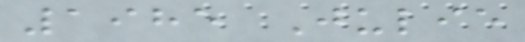1985 Julie
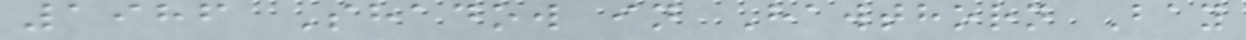1986 Shadow in Hawthorn Bay
